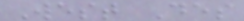West Des
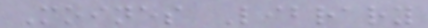Moines Library
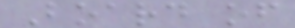Board of
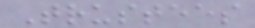Trustees
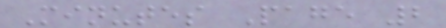Minutes Page 2
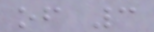of 3
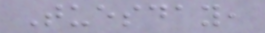Tuesday,
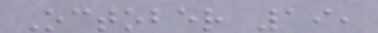October 19,
